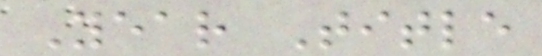Year Title
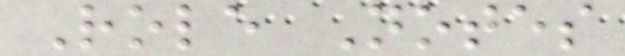Role Notes
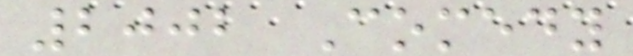2002 Comedy
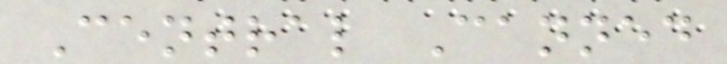Central Canned
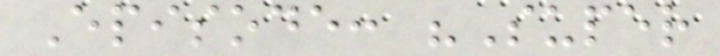Episode: "Super
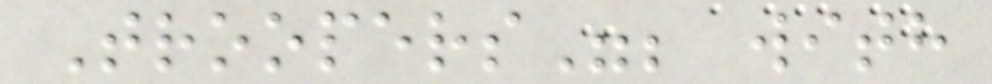Troopers"; with
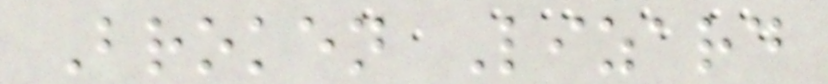Broken Lizard
